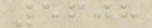5608
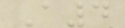A4
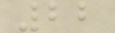22
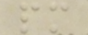pm
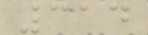314
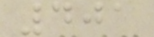401
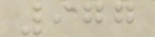977
